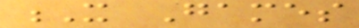X Games
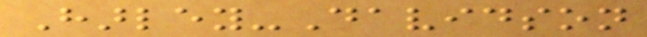Harley-Davidson
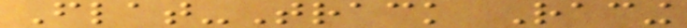Flat-Track Racing
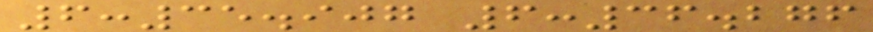6:35.907 6:36.276
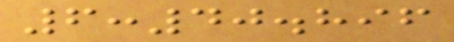6:40.896
